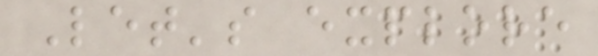Let's explore
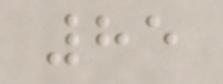85
